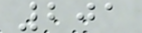201
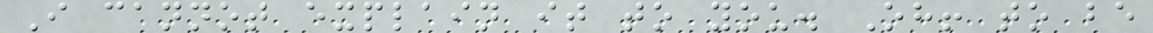I cannot explain it to you. Oh! to be
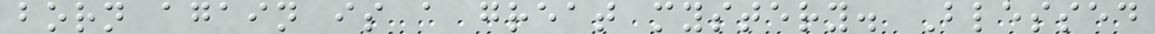born again is a great mystery. Blessed
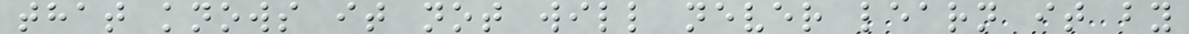that knows it not will never learn it by
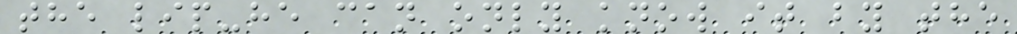the lip-he can only know it by the
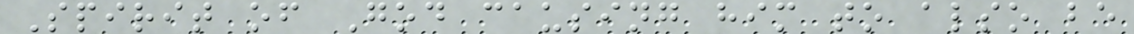Spirit of God causing him to also be
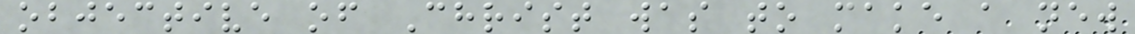objective of Christ was to make a new
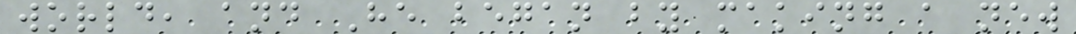world, and He began by making a new
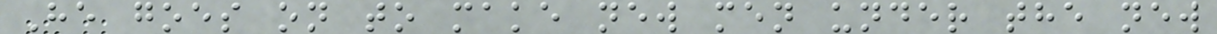He goes on to make new men under the new
